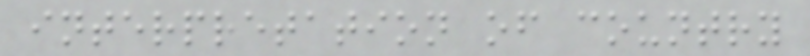interpretation of country
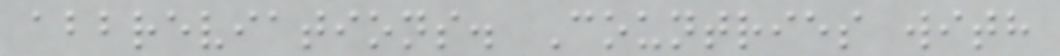abbreviations. Countries with
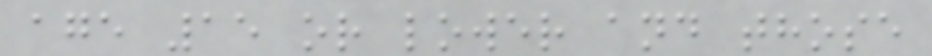age 15 or lower and those
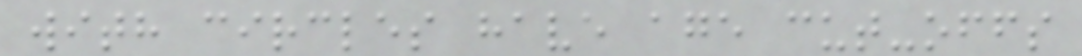with circles have age cut-offs
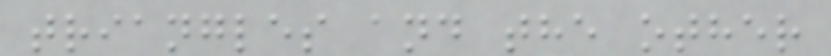triangles and the other
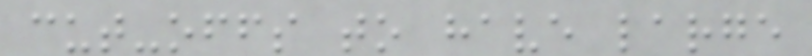cut-offs to have large
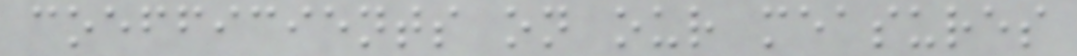coefficients on our measures
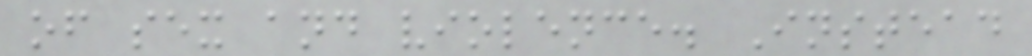of sex and violence. Instead
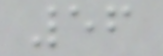56
